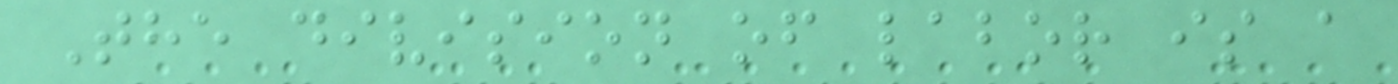The division of labor is a
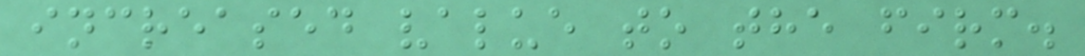increased value to the firm.
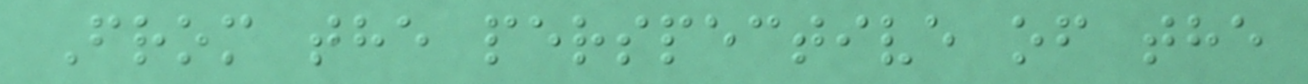From the perspective of the
